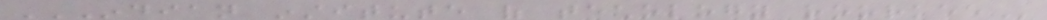INDIAN INSTITUTE OF TECHOLOGY ROORKEE
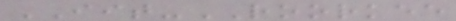IIT-ROORKEE
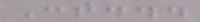Cont...
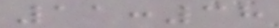11:38
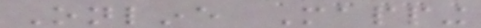Online Mapping
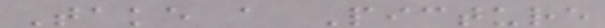Take a Picture
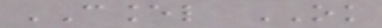CANCEL OK
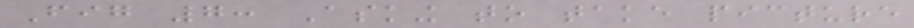Fig 7: Asking to take picture
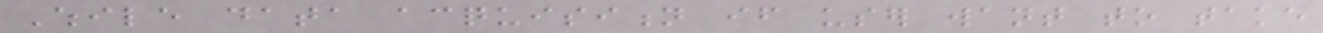While data acquisition if user want to take
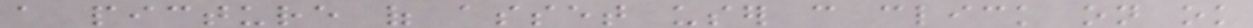a picture of asset user can click on ok
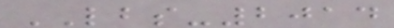LBS-2014
